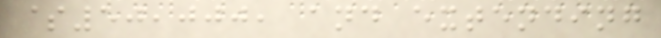$50,000, and extending
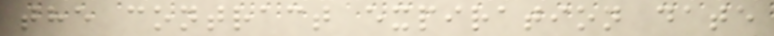the contract expiration date
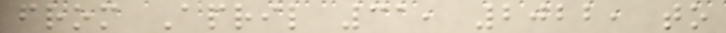from April 31, 2022, to
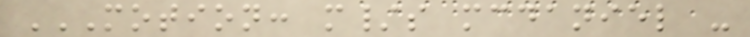MOTION: M/S MCDANIEL -
